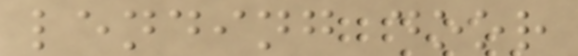lending door
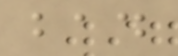bad
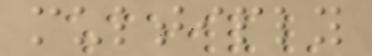multiply
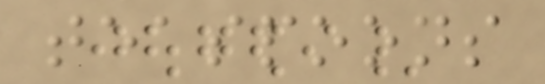teaspoons
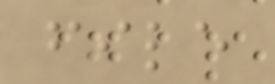file
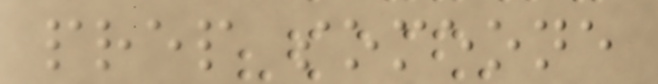prep someone
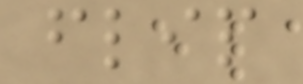flip
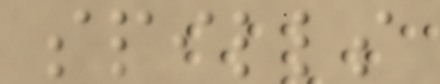spills
